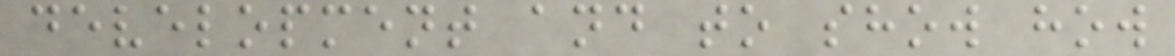development and to show how
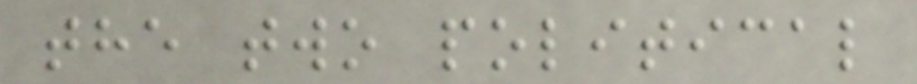the two political
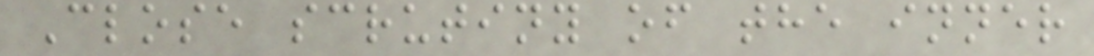Close scrutiny of the inner
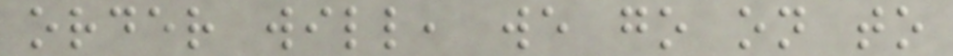order will, we go on to
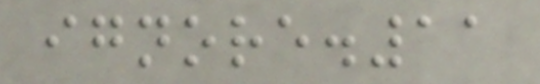ignore.11
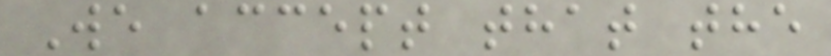We accept that the
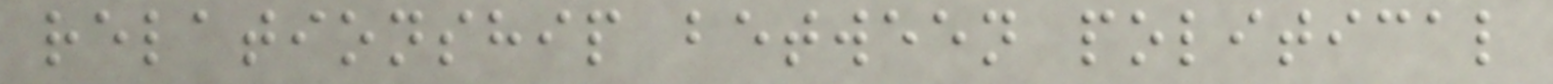relationship between political
